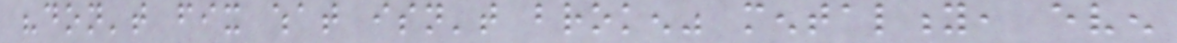"don't fix what isn't broken" mentality, even
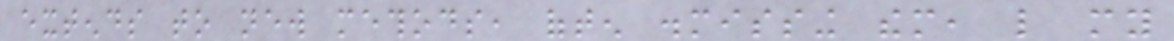extends to new methods, often dismissing them, like my
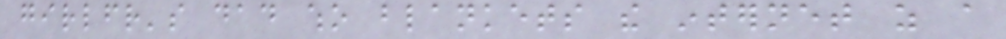girlfriend's dad who blankets the internet as a
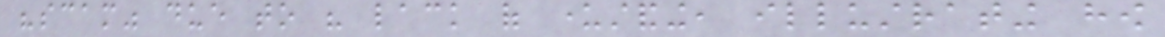"scam" due to his lack of understanding, illustrating how
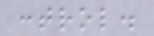control.
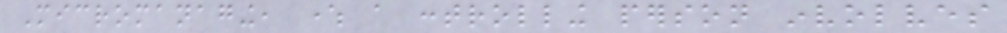Micromanaging, where a controlling person involves
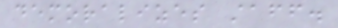demoralizes staff.
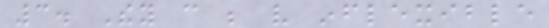3. They can be very inflexible
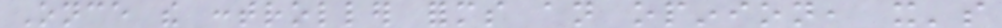Once the controller forms an opinion, it's
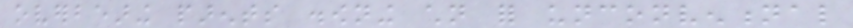overbearing parents disowning children for unconventional
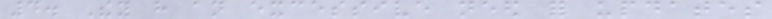4. They have an excessive need for updates
